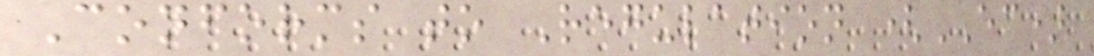Conforms to Regulation (EC)
